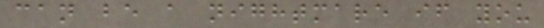can be a nightmare if you
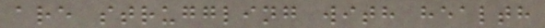are struggling with health
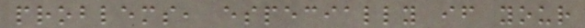problems, especially if your
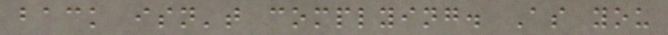back isn't complying. As you
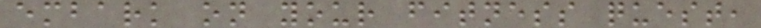embark on your fitness quest,
